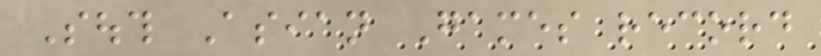South Asian Games record
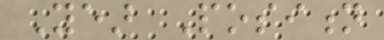Year Position
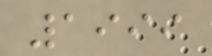1999
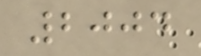2004
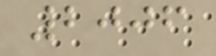2006
